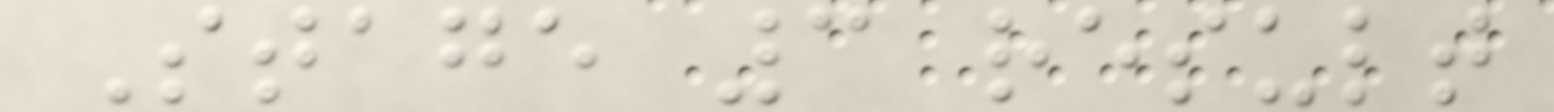Stage 3 result
